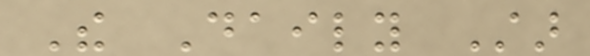The Daily Star
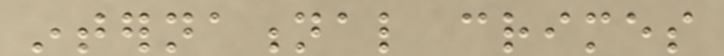international crimes
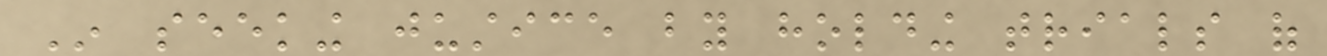In seeking justice by holding trials of
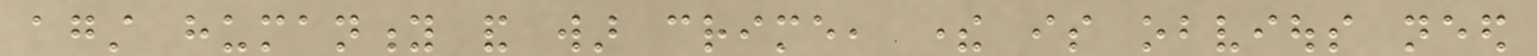against humanity and war crime, there is obvious need
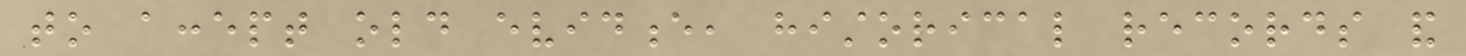to accept old evidence, historical records and
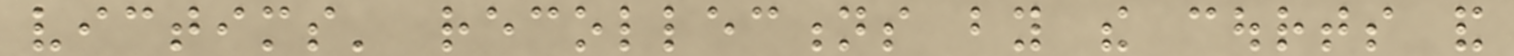victims' recollections by the courts and
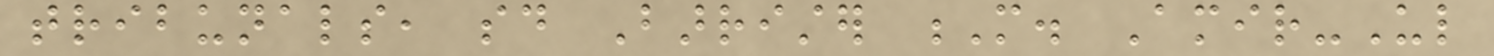tribunals, said Barrister M. Amir-Ul
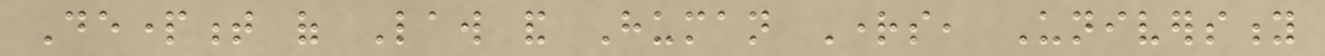Department of Law and Human Rights, University
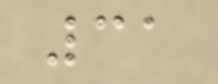31
